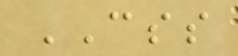CSS
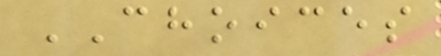CHOICES
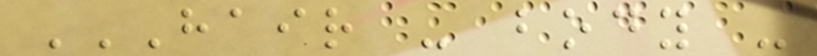HAIR - BODY -
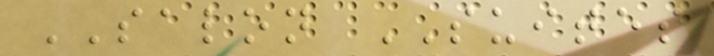SALON SUITES
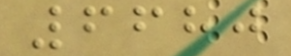6680
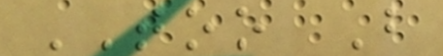TOO B
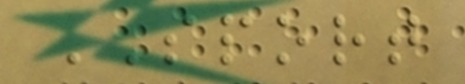SPORT
